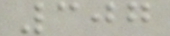307
